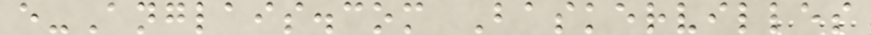e-Anglais.com Baskervilles
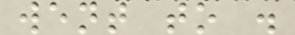went to .
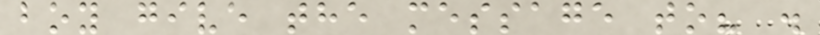boy give the message to? .
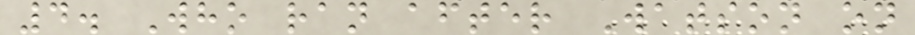4. Who ran after Watson on
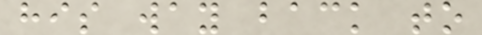his way back to
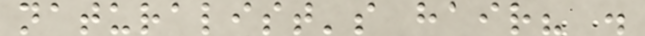naturalist's hair? .
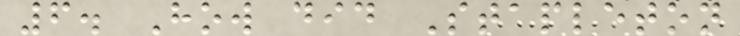6. How did Stapleton
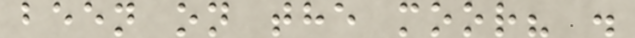been on the moor? .
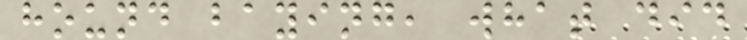hound baying, what did
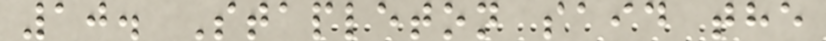10. Stapleton said the
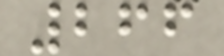266
